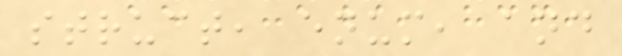struct, enum, and
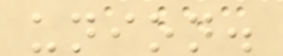union.
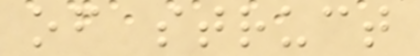of struct
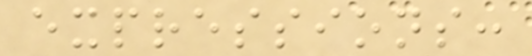expressions:
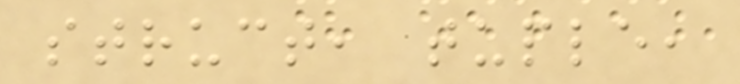struct, tuple,
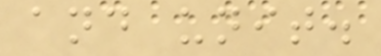and unit.
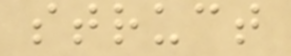struct
